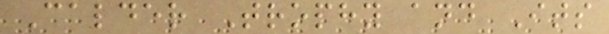Calder Trophy and Its
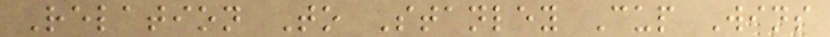Relation To Stanley Cup Wins
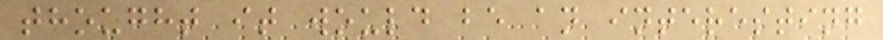thought it would be an interesting
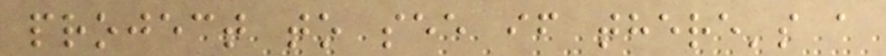project to see if there's a
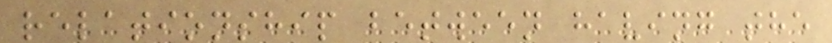relationship between having the
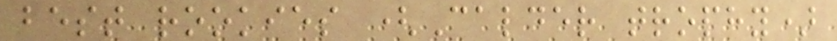best rookies (Calder trophy)
